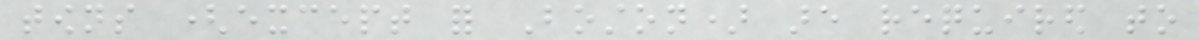towns (except for Boston) are required to
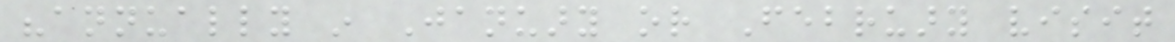"annually in January or February visit
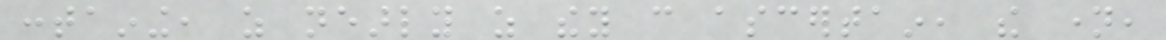containing, as nearly as they can ascertain, the name,
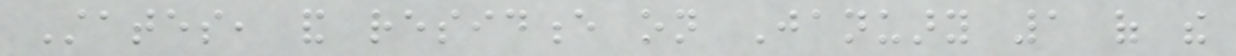States, and residence on January 1 of the
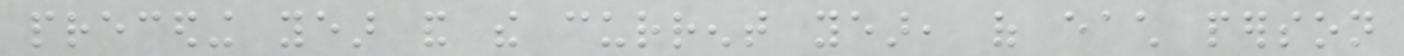preceding year and the current year, of each person
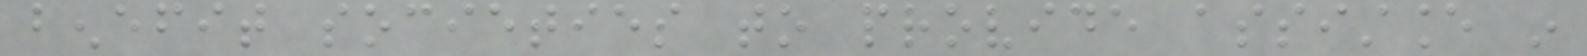benefit societies to provide assistance in
